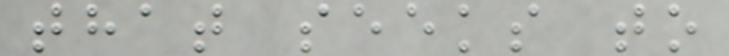that seeks to
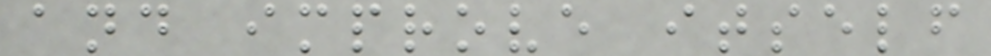and improve itself
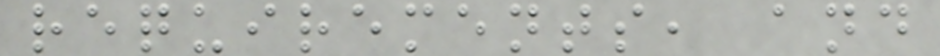requirements, and
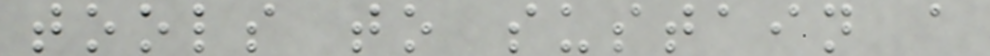tools to sustain a
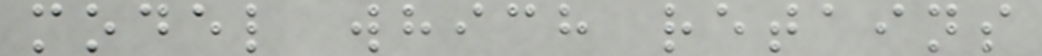model which retains
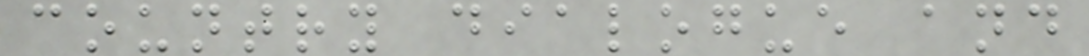country dialogue and
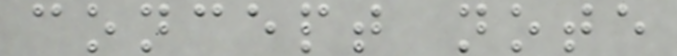concept note
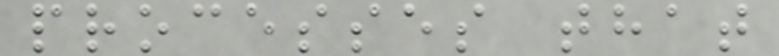processes that
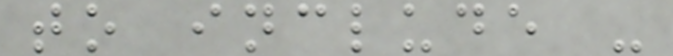to include -
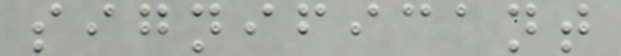significant
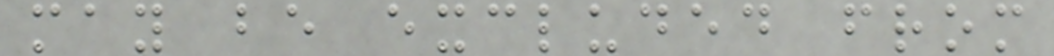may be excluded from
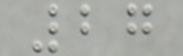27
